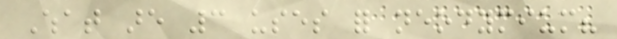What are 3 uses for neodymium?
